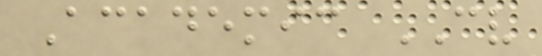Academic CV
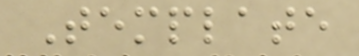Template
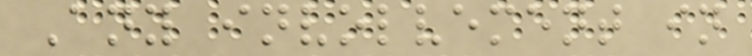Any involvement in
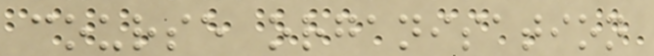course organisation
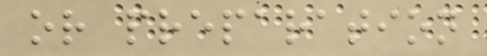or preparation
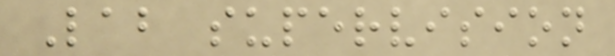Lab supervision
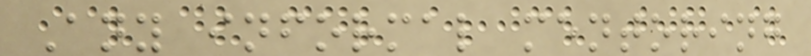Any informal mentoring
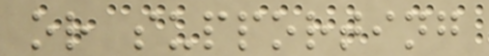or supporting
